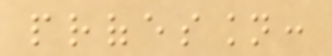profession:
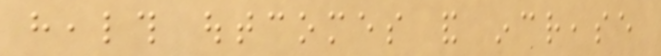health outcomes and increase
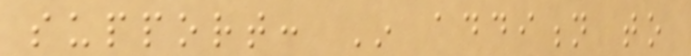support: In addition to
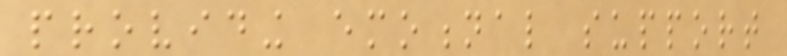providing emotional support
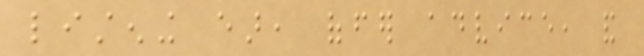listening ear, offer advice, and
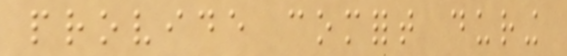provide comfort during
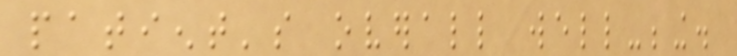patient's overall well-being.
